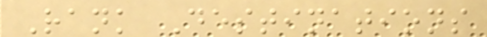Rank Destinations
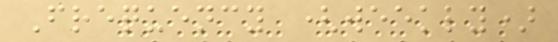Frequency (weekly)
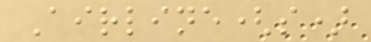Airline(s)
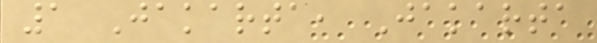1 Jakarta, Jakarta
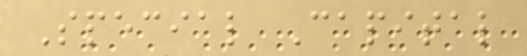Special Capital
